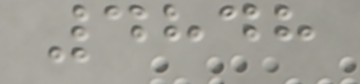4848
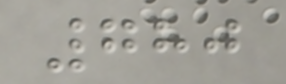780
